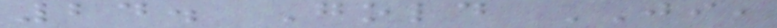24. Gold JI,
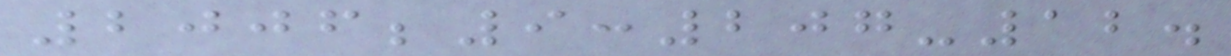2006;9:207-12.
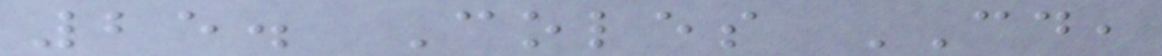25. Coles CD,
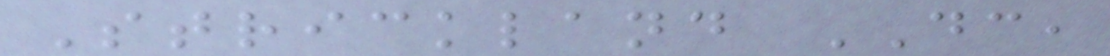Strickland DC,
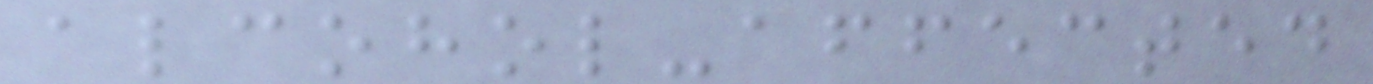alcohol-affected
